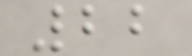22
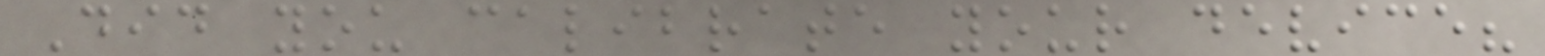Did you calibrate your device?
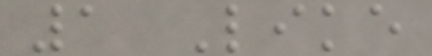1 Like
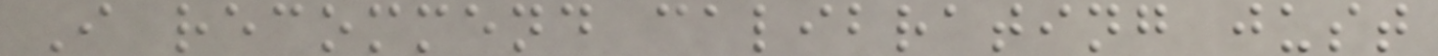I recommend calibrating just
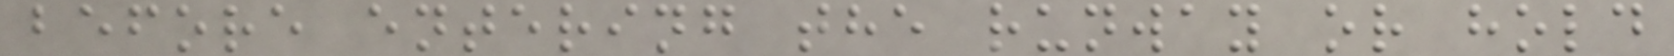before entering the runway or hold
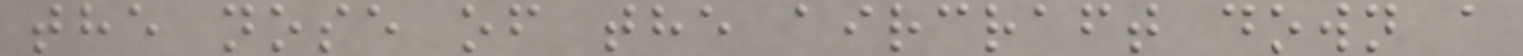the nose of the aircraft down a
